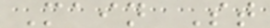Main St
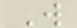W
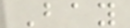Bay
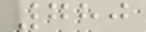780
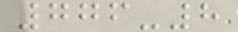776-8
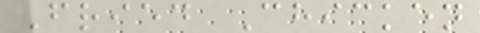Fried Chicken
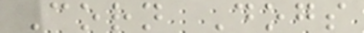Corn Dogs
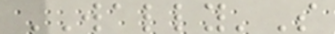WALLY'S
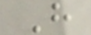H
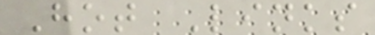Hot Links
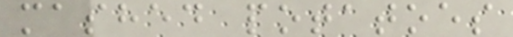mashed potatoes
